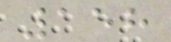158
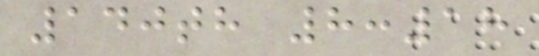140th 8:18
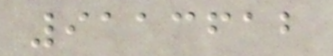9113612
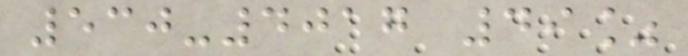530-4017 49%
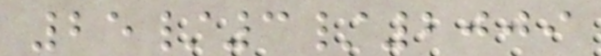25/3/2009
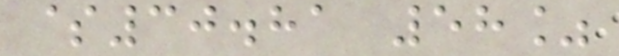$30.81 58%
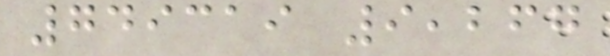749319 9,267
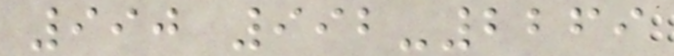990 992-2269
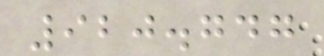920.747
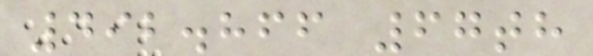492.866 67th
